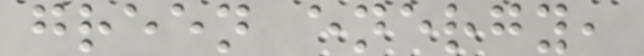green energy,
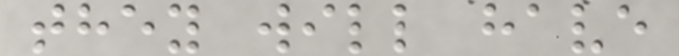they will have
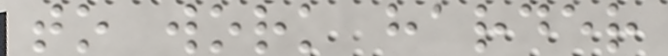to work harder
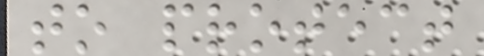to protect
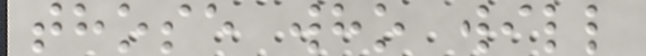those who will
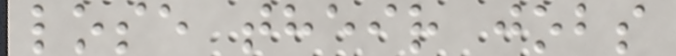lose their jobs
